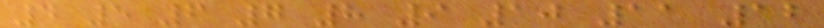4 5 6 7 8 9 10 11 12
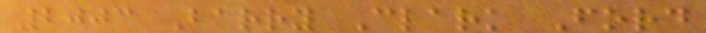2003 Barry Clark Ford
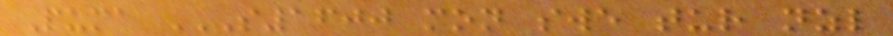Puma S1600 MON SWE TUR NZL
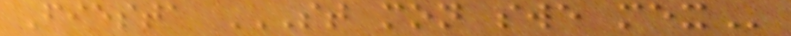Fiesta ST MON SWE MEX
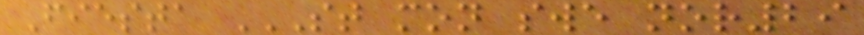Fiesta ST MON SWE NOR29
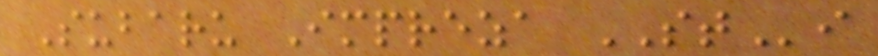Subaru Impreza STi
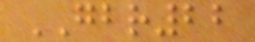GBR22
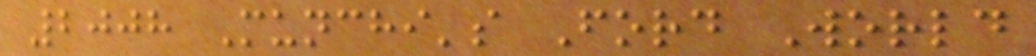2008 Munchi's Ford World
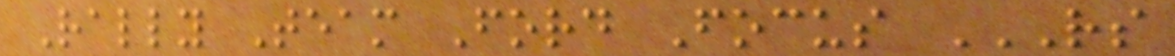Rally Team Ford Focus RS
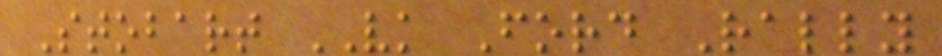Stobart VK Ford Rally
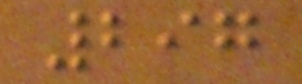297
